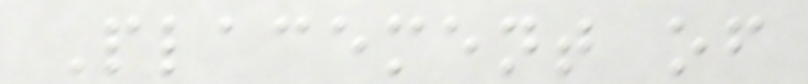Placement of
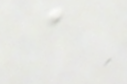a
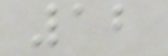12
